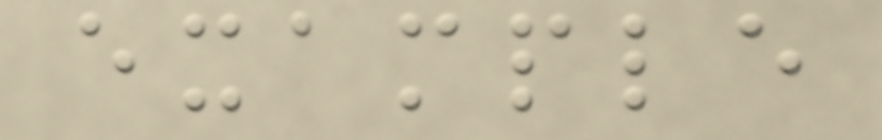example
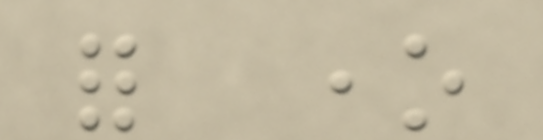for one
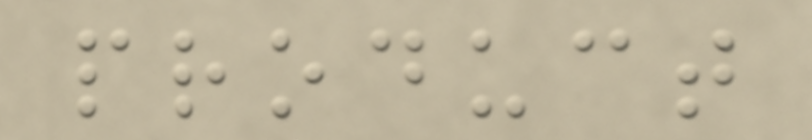product
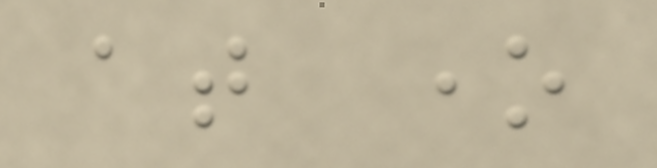at one
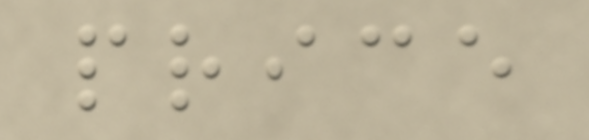price
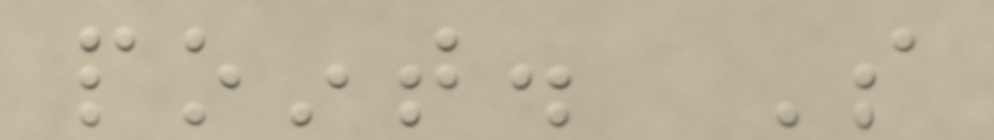point. So
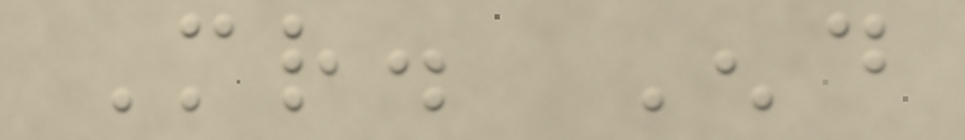Mr. End
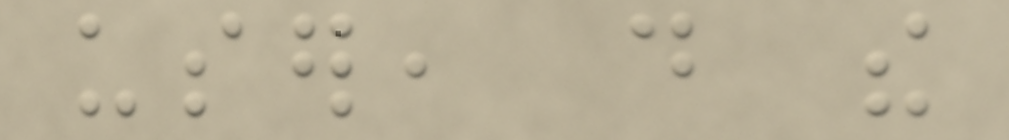user, do the
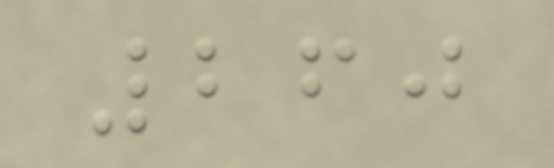260
